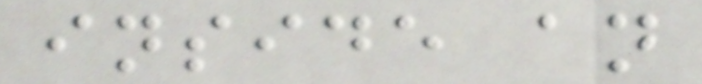inside an
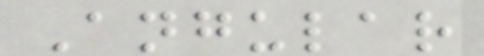Angular
